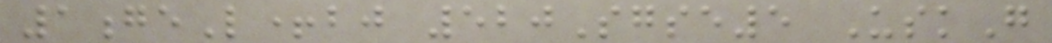1geL+bj 520Sgse5 UskG
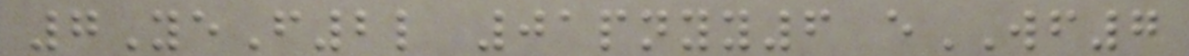7YeF2l 01pnyy6 eWF7
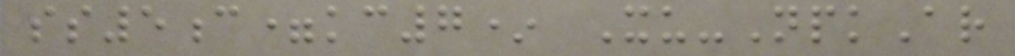ss5c=kc7* Xu-NpkAr
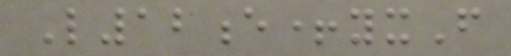L12e+yxF
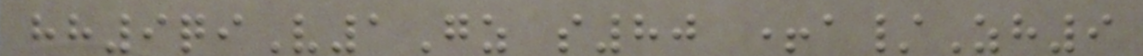hh9qiV1Gz s80 +a/Zh9
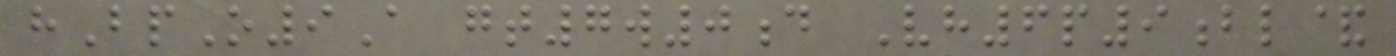hBpO9A gt7w0d Vh6p9bl&
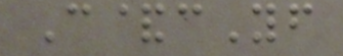C&cYf
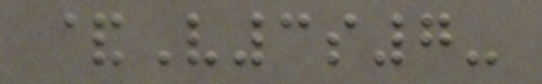&V3s7-
